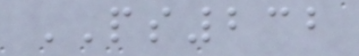PS232
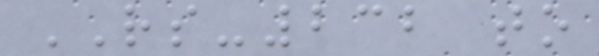RS-232 to
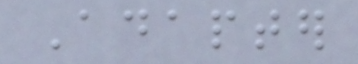Adapter
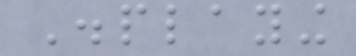Displaying
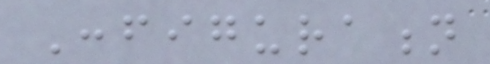Configuration
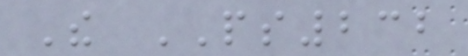The PS232
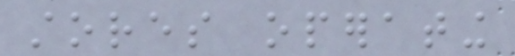stores operating
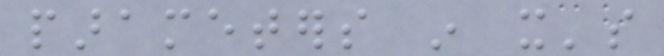parameters in it's
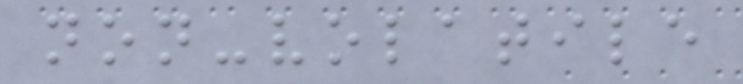non-volatile
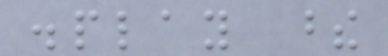display these
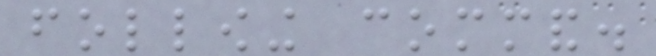following command.
